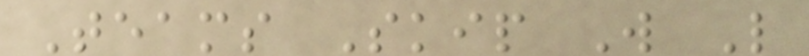Teams Skip W L
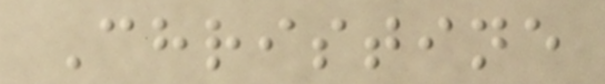Christine
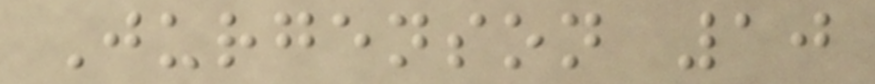Jurgenson 10
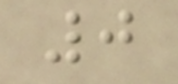0
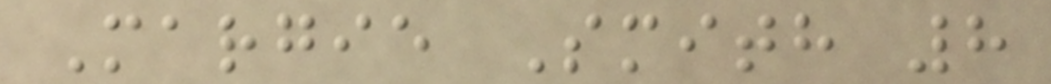Margie Smith 8
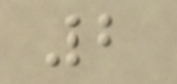2
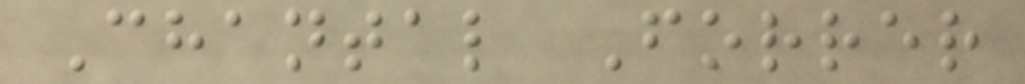Chantal Forrer
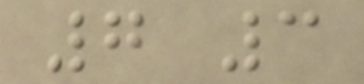7 3
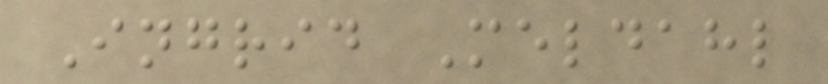Ingrid Meldahl
